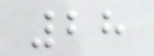28
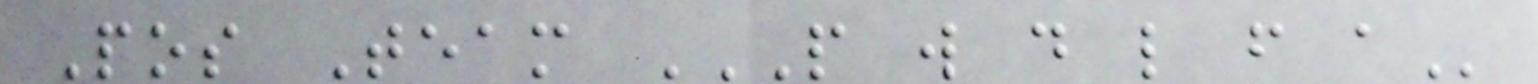Pos Team P W D L F A
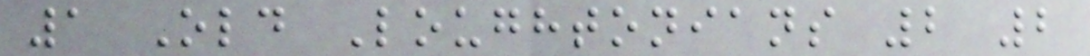1 Old Loughtonians 2 2
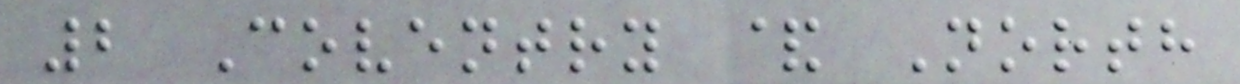2 Coventry & North
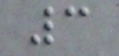3
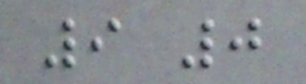9 0
